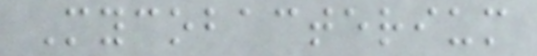Mycobacterium
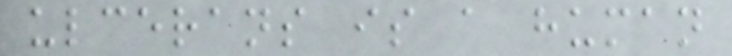ulcerans is a human
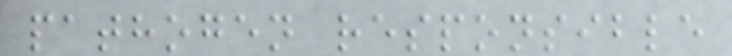pathogen responsible
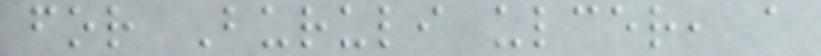for Buruli ulcer, a
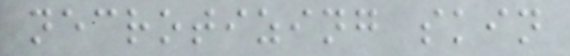necrotizing skin
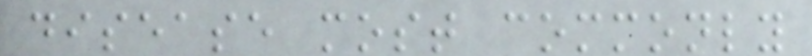disease most commonly
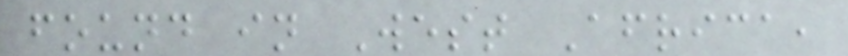found in West Africa,
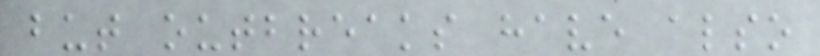but outbreaks have also
